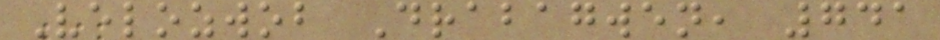Velozwob Drabagwen, 741
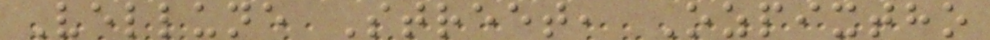Vellune Street, Ozpixtho
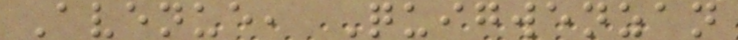Avenue, Quigwenzan
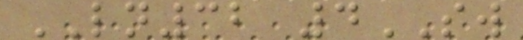LN32 4SW
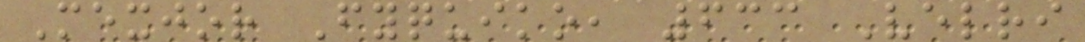Mexjor Fyquiko, 633 Velri
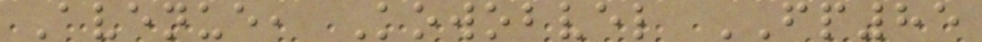Avenue, Kowobvel FP85
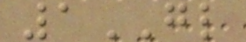1GL
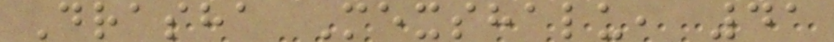Drasha Mexshalu, 41
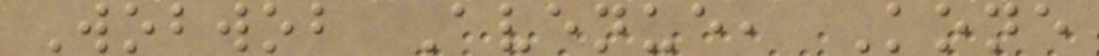Wobwob Avenue, Kone
